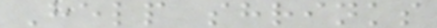Help shrinks
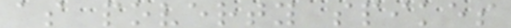as poverty spikes
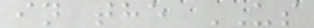in the US
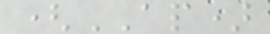(AP)
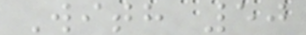With 50
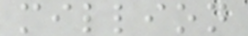million
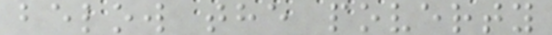below the poverty
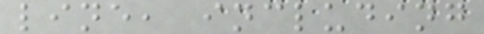line, including
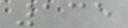135
